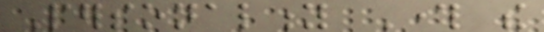Personality Through the
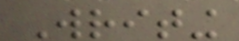Writing
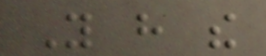You have the
